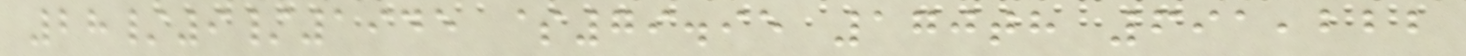28/9/1945 $79.95 170th 691,222
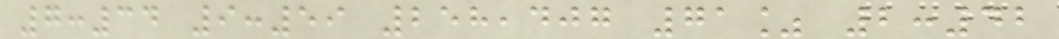7:34 9:59 258,407 71% 2:42
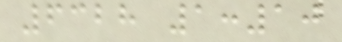6328 1:10
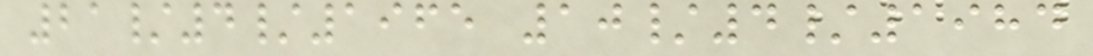21/4/1965 10/4/1984
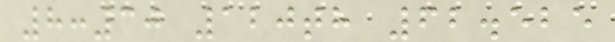8:30 120th 62.525
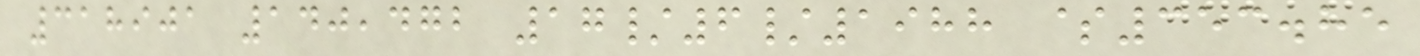318901 140,472 17/6/1988 $353.85
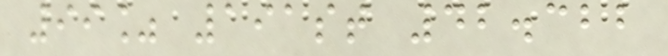99% 191st 42.322
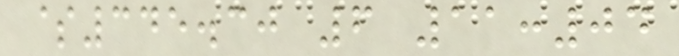$345.30 6 11:04
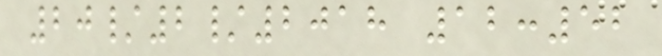20/2/2018 12:52
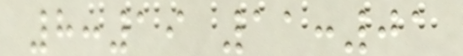8:19 11:01
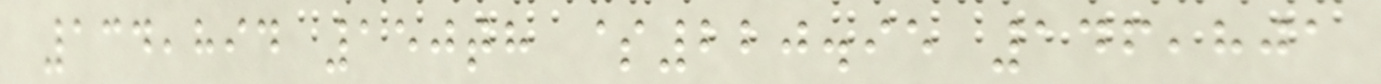134,894 150th $220.95 146,801
